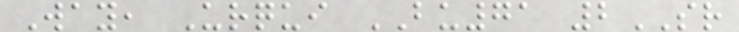Way, Urqui BU71 2SR
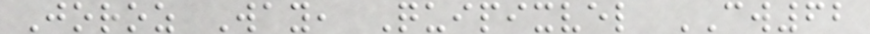Joroz Way, Quipixvel CW62
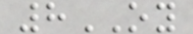8OY
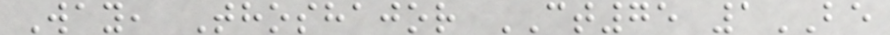Way, Thoshajor CT75 1BE
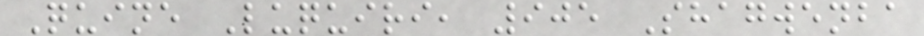Quine Luquiri, 905 Shagwenba
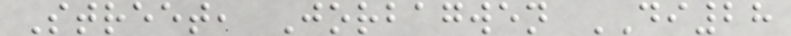Street, Jorbagwen DI28
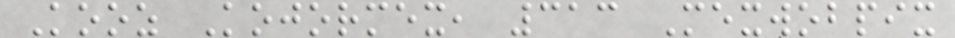Kooz Kojormex, 313 Mexwobpix
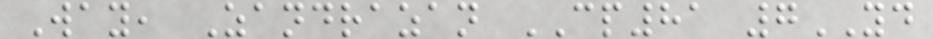Way, Zandrazan CP81 7YD
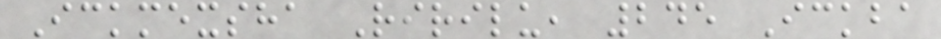Ickmexsha Ririlu, 245 Ickba
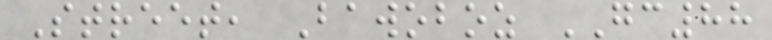Street, Bawoboz GC88
